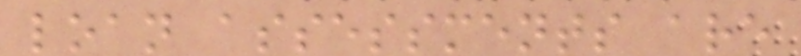loan assessments are
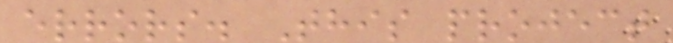errors. This project
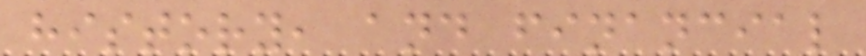history, and financial
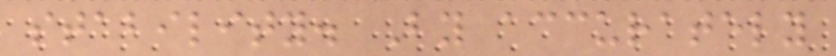stability. By accurately
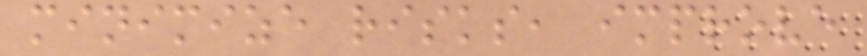minimize risks, improve
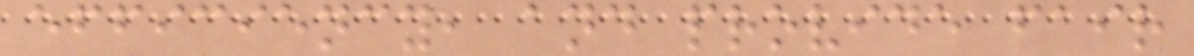efficiency, and provide fair
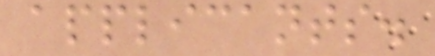applicants.
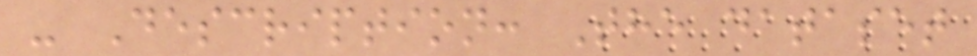- Description: The dataset
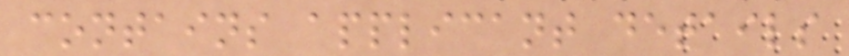contains applicant details
